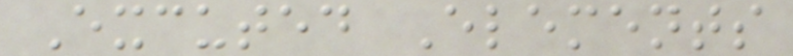Excuted Elements
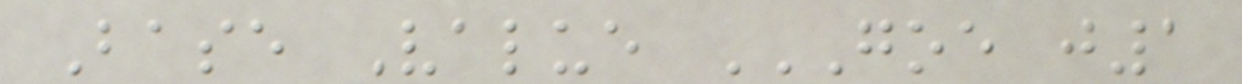Base Value GOE J1
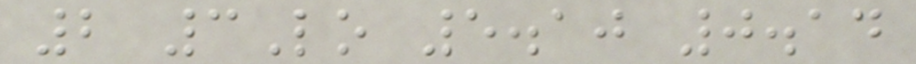2 3Lo 5.10 0.14
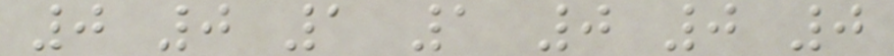0 0 1 1 0 0 0
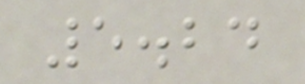5.24
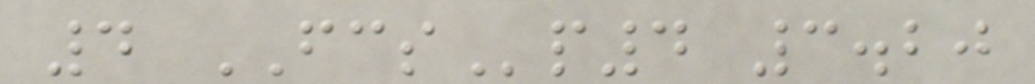4 FCSp4 3.20
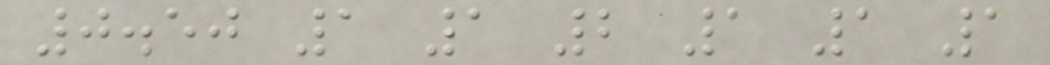0.50 1 1 2 1 1 1
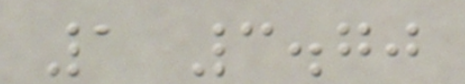1 3.70
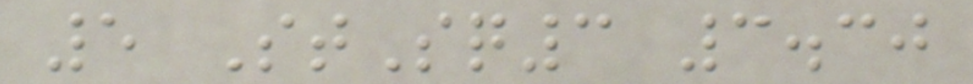5 StSq3 3.30
